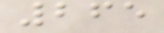265
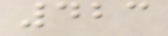423
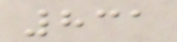831
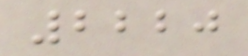2220
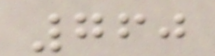760
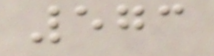573
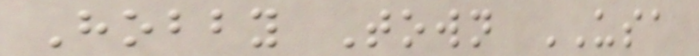Hobby Town USA
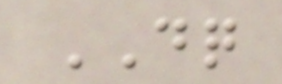DQ
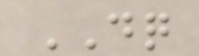DQ
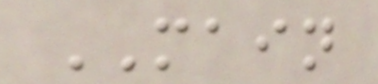MAIN
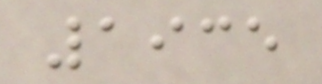1935
